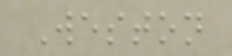Weston
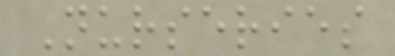Nurseries
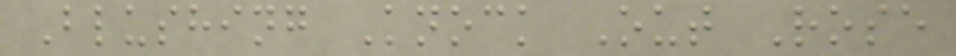Blushing Knock Out Rose
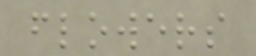flowers
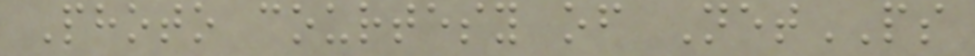Photo courtesy of NetPS
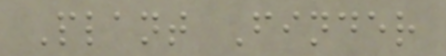Plant Finder
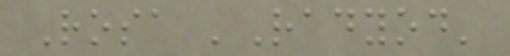Rosa 'Radyod'
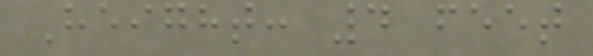Height: 4 feet
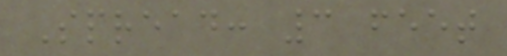Spread: 3 feet
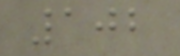102
